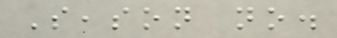Season no.
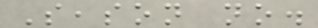Season no.
